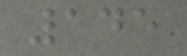145
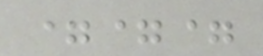===
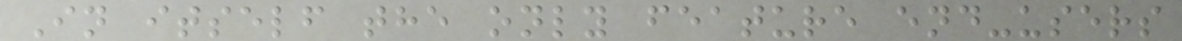In itself the only feature end-users
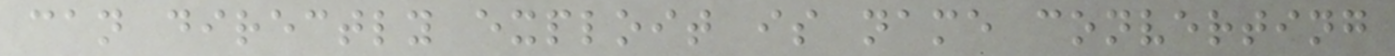can directly exploit is name converting
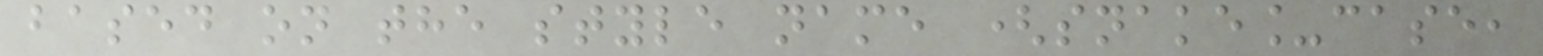based on the style name (snake_case,
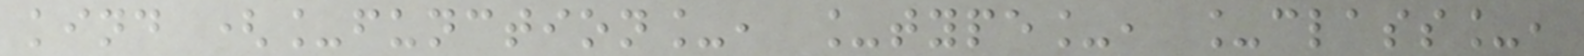kind (_function_, _type_, _class_,
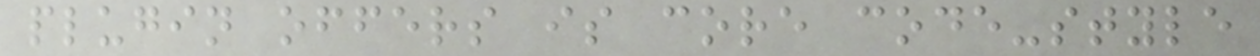plugin offers is core code-style
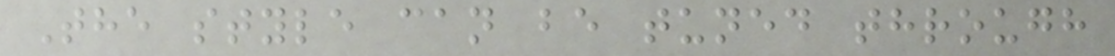The style can be tuned through
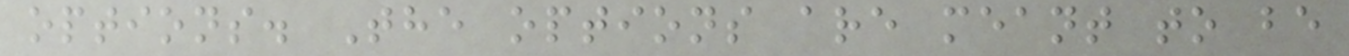options. The options are meant to be
